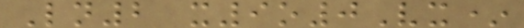Ln2 x9o0Vx*
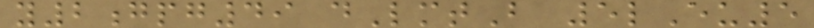y2gpg49 dLmtB 5lEu5
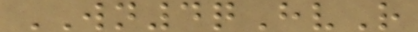WN4qHvR
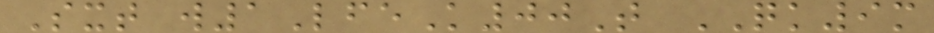Sxt w1LfeK00T QK9m
